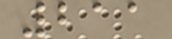211
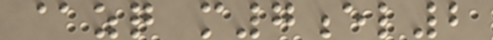@zq m7el2
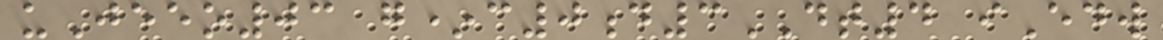uJeeo03 g*c0d3DT4 iEdw
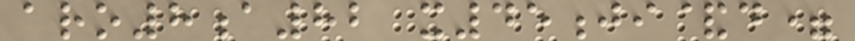aro8a82 x45ji&d=
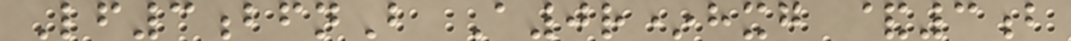Lf3bfnB A0r*hxg &3b
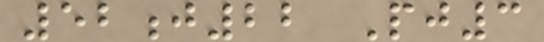52j22 Pj3
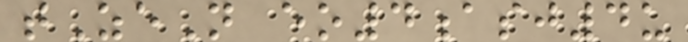tZeN eo4asj4u
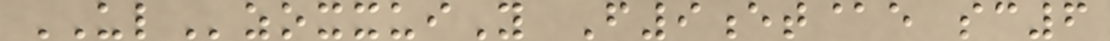ULzoxxuiY F9et@e sc6
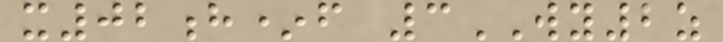x02h*f 3WY2z
